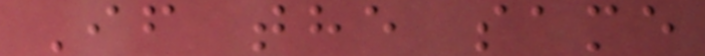If the same
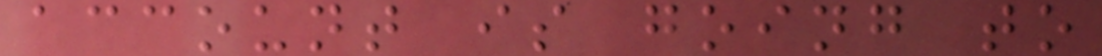account is going to
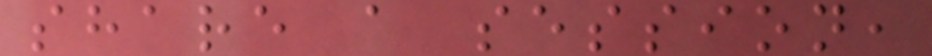share a session,
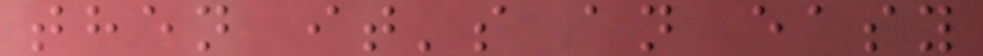then it's an easy
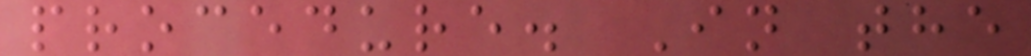procedure. In the
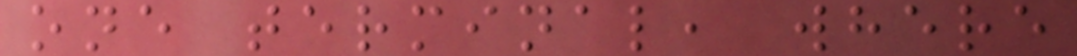one terminal, where
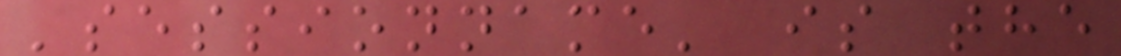'sessionname' is the
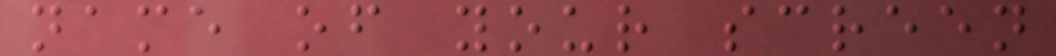name of your screen
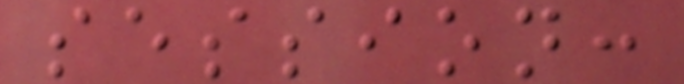session:
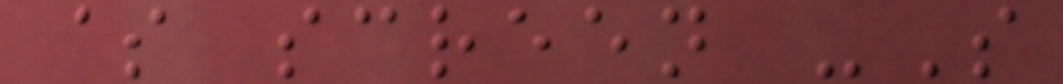$ screen -S
